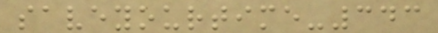saveyourtime-343
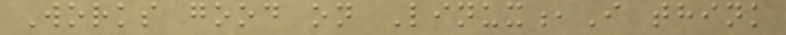Works good on Linux,I think
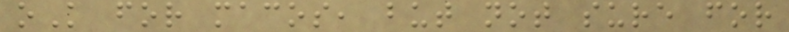oK for macos, but not sure for
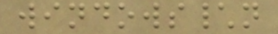windows\n
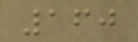160
